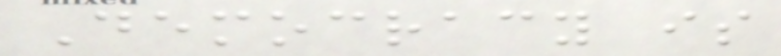Democracy is
